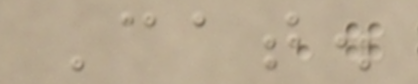Cat.
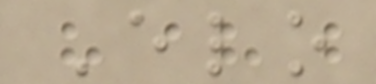Elo
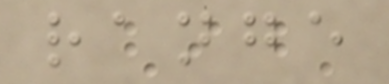range
